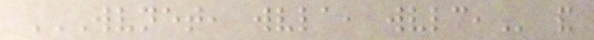WVNET, WVLA, WVLC, and
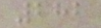282
